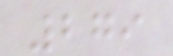279
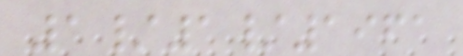1/1/1961
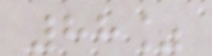88%
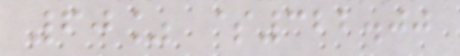60% $322.00
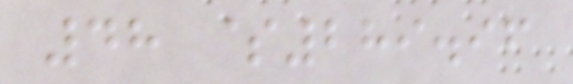48 $289.96
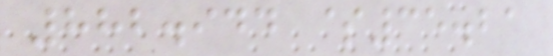882.944 $35.21
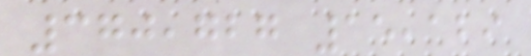370,727 15,129
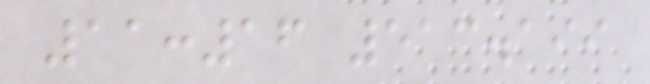11:16 513.199
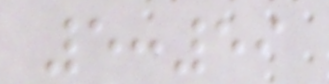5:59
